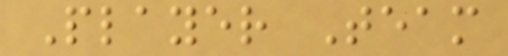Player Team
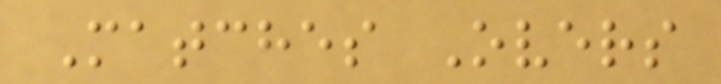Matches Overs
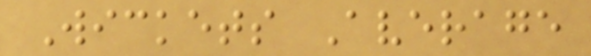Wickets Average
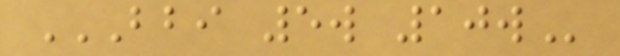BBI 5W 10W
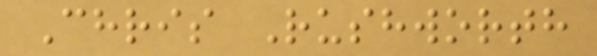Chris Rushworth
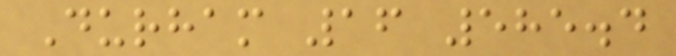Durham 16 585.4
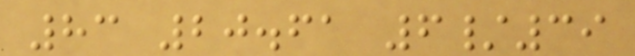83 20.61 6/39
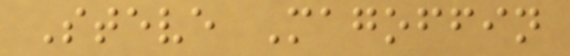Steve Magoffin
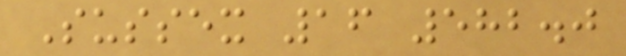Sussex 16 582.0
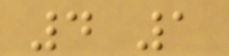4 1
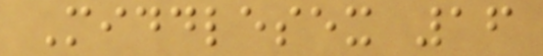Middlesex 16
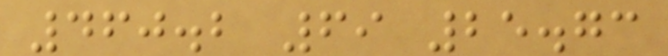460.2 69 25.73
